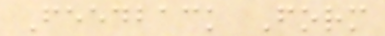Feedback Form
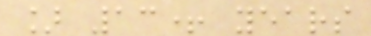] 13+ years
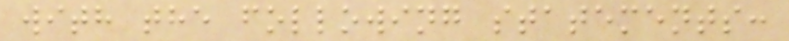with the following statements:
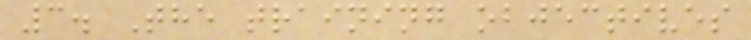3. The training objectives
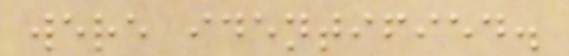were identified.
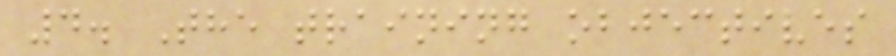4. The training objectives
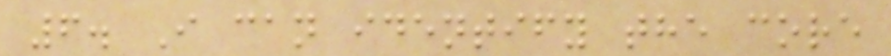6. I can identify the core
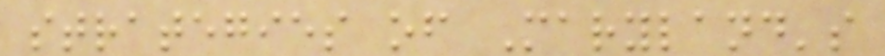strategies of Maryland's
